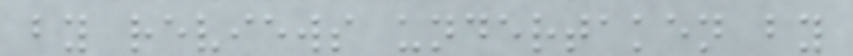by reviews undertaken by
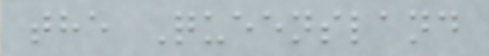the Queensland
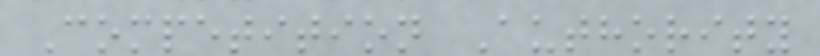Competition Authority
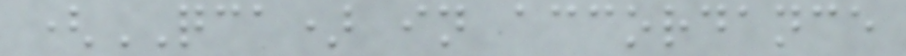(QCA) in accordance
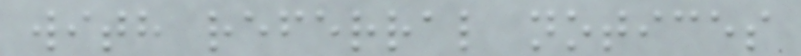with referral notices
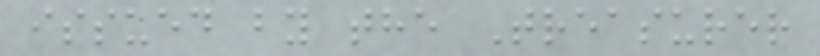issued by the Treasurer
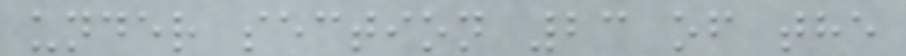under section 23 of the
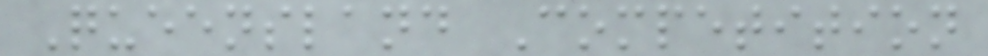Queensland Competition
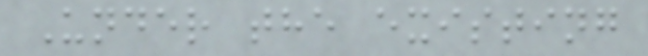Under the existing
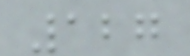127
